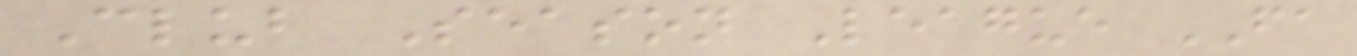Club Season League FA
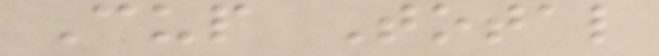Cup Total
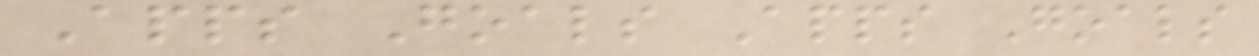Apps Goals Apps Goals
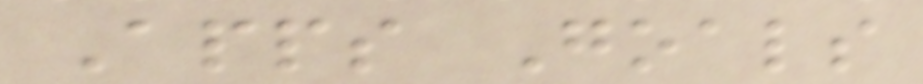Apps Goals
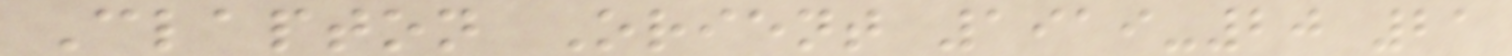Clapton Orient 1919-20 21
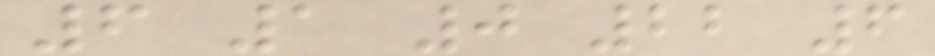6 1 0 22 6
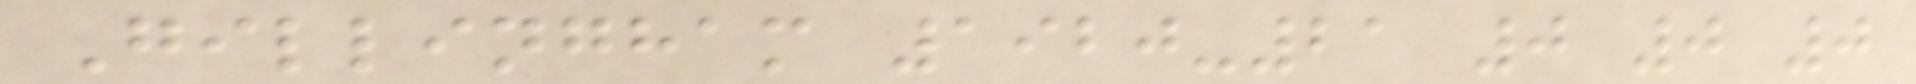Gillingham 1920-21 0 0 0
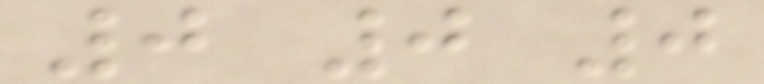0 0 0
